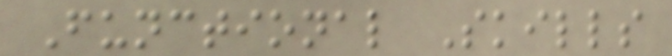Functional Skills
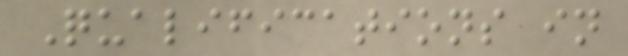Qualifications in
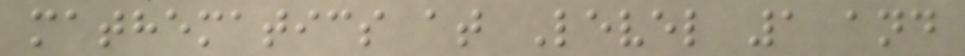mathematics at Level 1 and
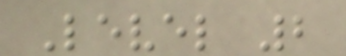Level 2
